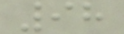98
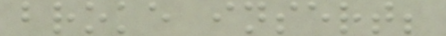broke insert;
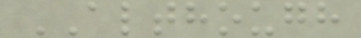ALTHOUGH
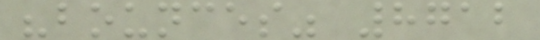"bounces" 8712
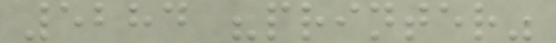5284 "printer"
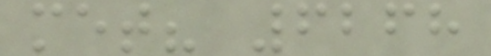met? 6268
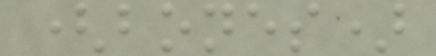(bones)
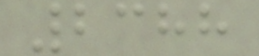2388
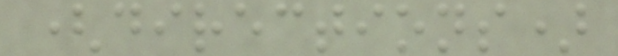(directions)
